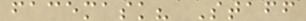facemask? Staff
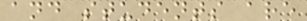and students are
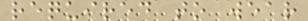required to wear
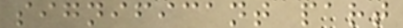significant part
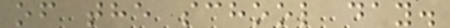of the school day.
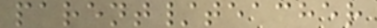parent/teacher
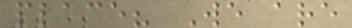place? We are
